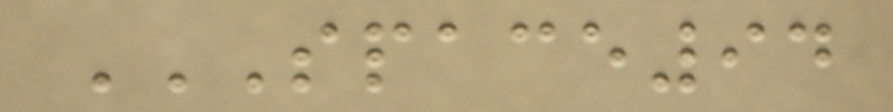SPACE94
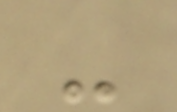-
